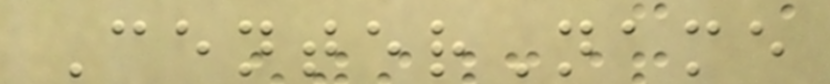CenterName
